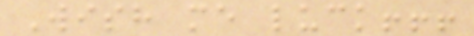Wish me luck!!!
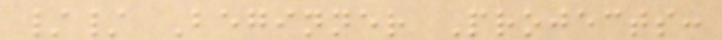// Beginner Projects:
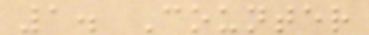1. Counter
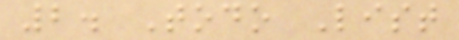2. Todo List
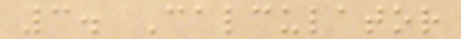3. Calculator
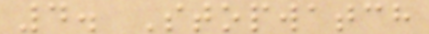4. Stopwatch
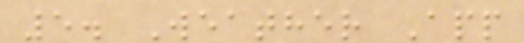5. Weather App
